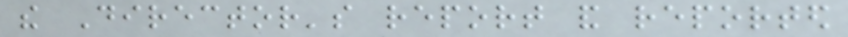the Director's report and reported
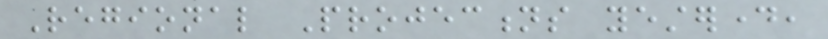Regional Projections yesterday,
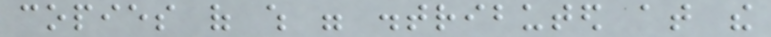copies of which were distributed at the
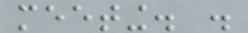meeting. .
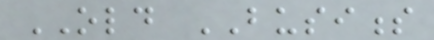OLD BUSINESS
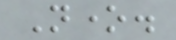None.
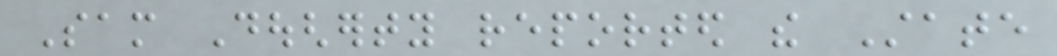Sam Dougherty reported the State
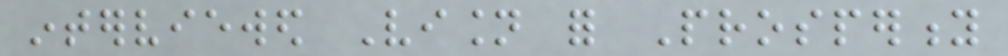interviewed Vision for Prosperity
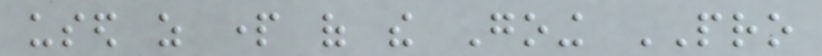used as part of the Going PRO
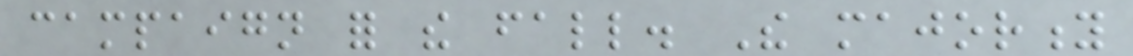campaign for the fall. The majority
